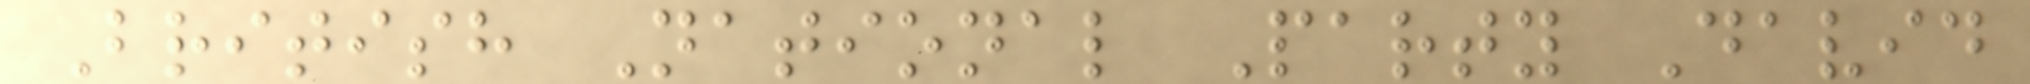British National Party David
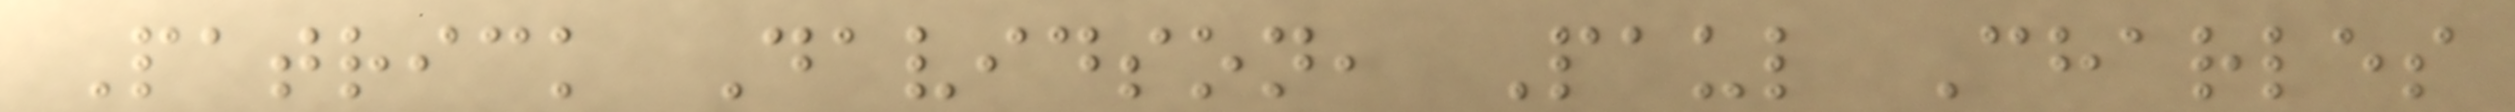Patrick Davidson, Paul Charles
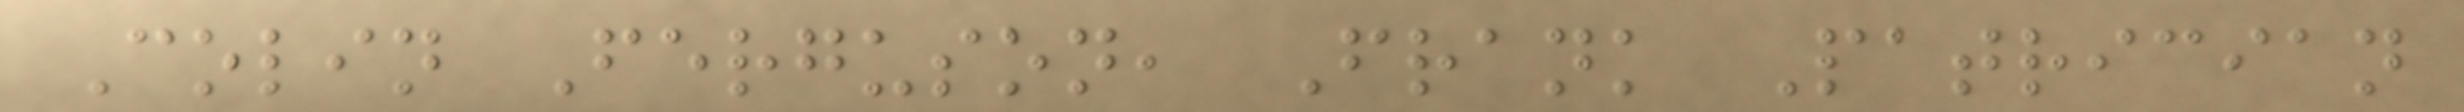Colin Ferguson, Frank Patrician
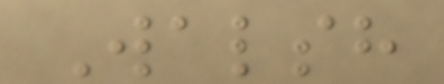Walsh
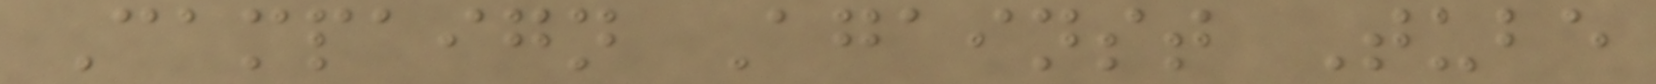Campaign Against Tube
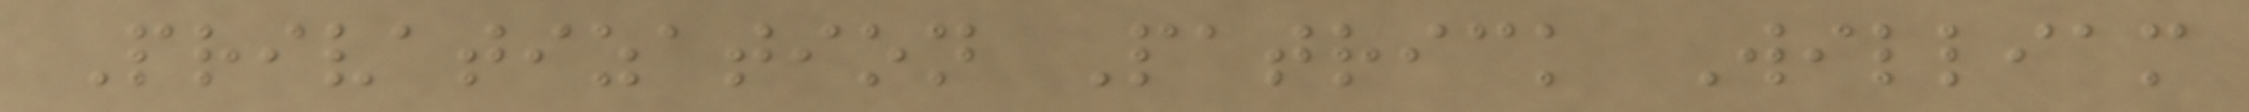Privatization Patrick William
